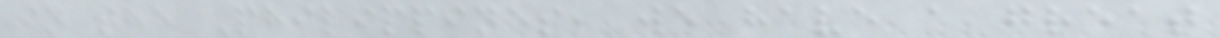in the Philippines, we have a great
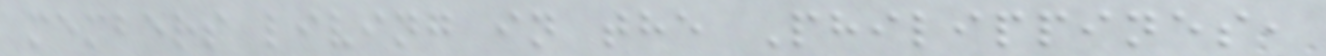members living in the Philippines,
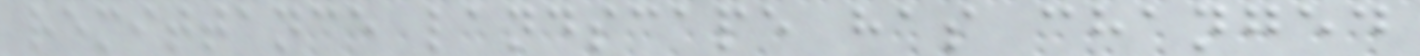remittance landscape has changed
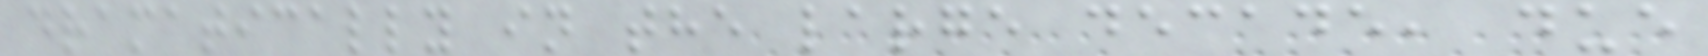dramatically in the large decade, due
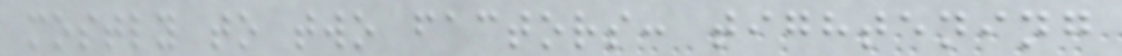mostly to two factors: tightening
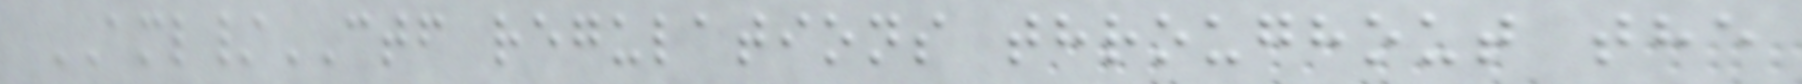AML/CTF regulations throughout the
